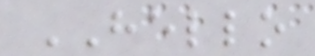HELLO
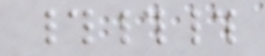###
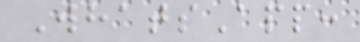WhatsApp:
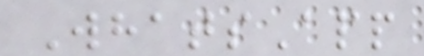WhatsApp
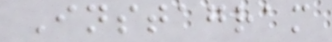Instagram
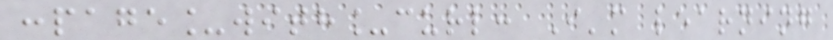:page_with_curl: I'm learning
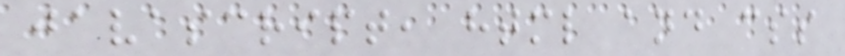javascript, html and css
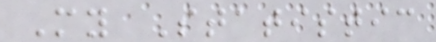My Statistic
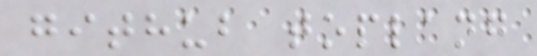github toplang
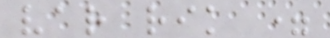var rik =
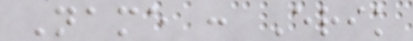Name : Erik
